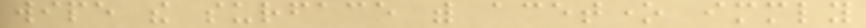wipe the surface with acetone immediately
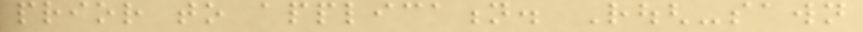prior to application. Rough-sawn
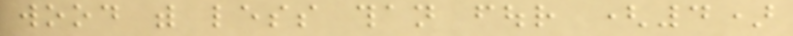wood with less than four (4)
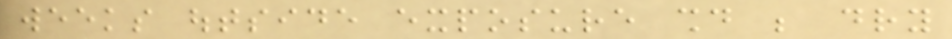weeks outside exposure should be dry
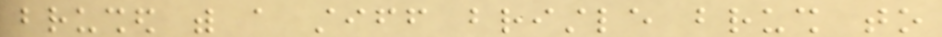brushed with a stiff bristle brush to
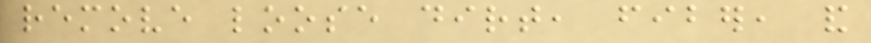remove loose dirt, fiber, and
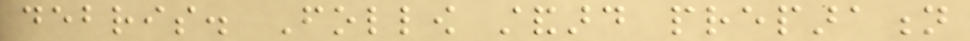debris. Follow standard preparation
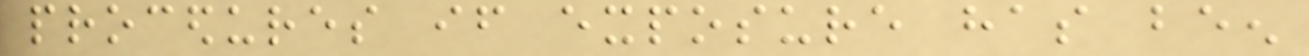procedures if exposure has been
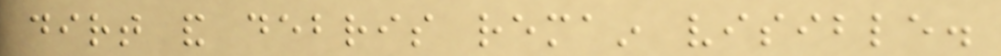dirt and debris remain visible.
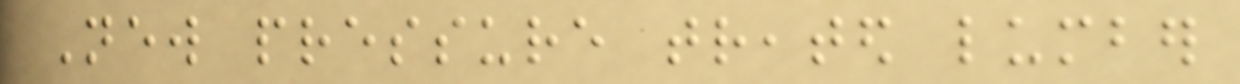New pressure treated lumber
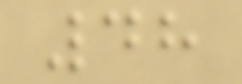48
